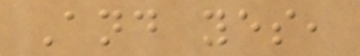And yes,
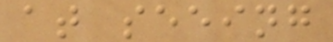at seeing
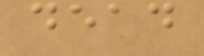dead
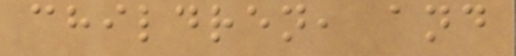children, and
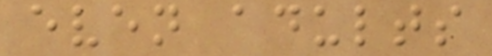even adults
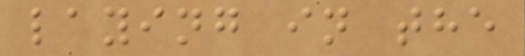laying in the
